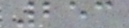253
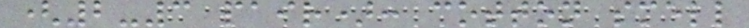(2-3 pair): cotton smell
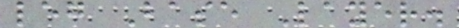leg Base Layer.
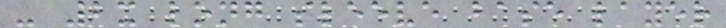- 2x long sleeve base layer
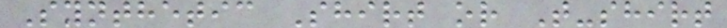Synthetic Shirt or T-shirt
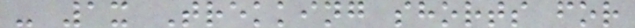- 1x Trekking shorts for
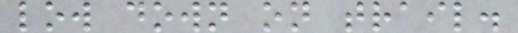low down on trail.
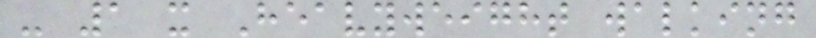- 1 x Heavyweight walking
